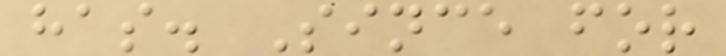has. Since for
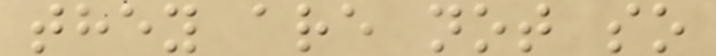they are not so
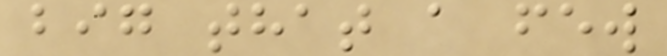big that a few
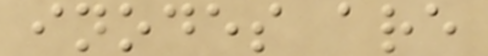inodes are
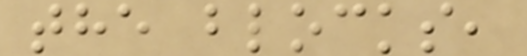the blocks,
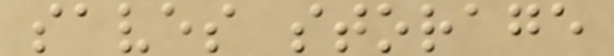saves storage
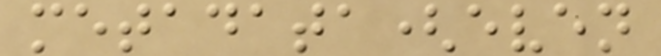metadata(even
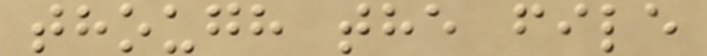though the file
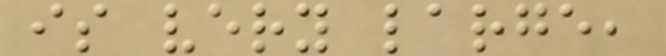is very large,
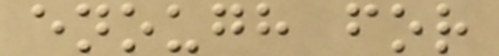enough for
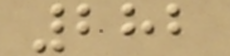282
